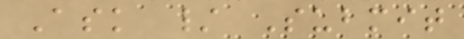Ask / Submit
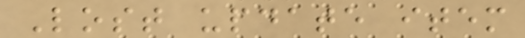Lost update item
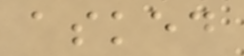asked
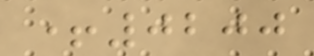+0200
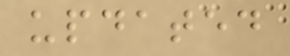updated
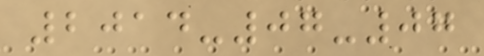2014-07-07
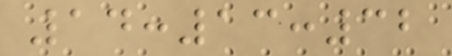14:13:32
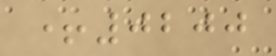+0200
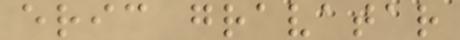eric gravatar
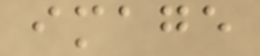image
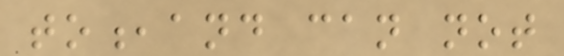to,and can not
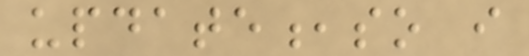update,so i
